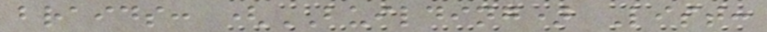braids: (BUILDING) List:
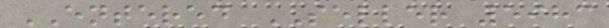ENTERED SELLER 5983
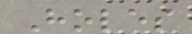Holes
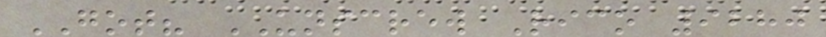GOT? UNSCREW Rico 9280
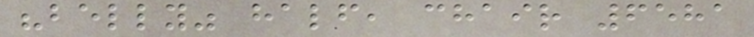"belly" half, chair 6581
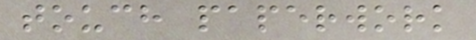touch paperwork
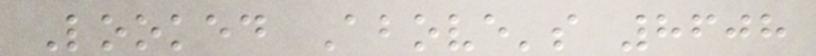Looked Above's 8608
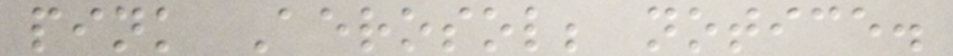pink Aerosol; notice.
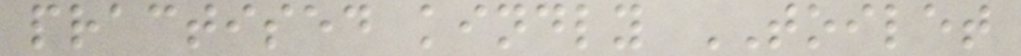practised kindly TOILET
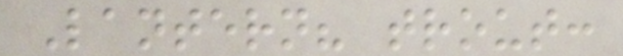Lantern? trout:
